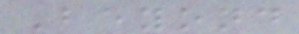Beyond
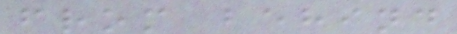from behind
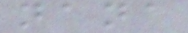nana
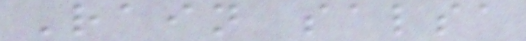Rain salsa
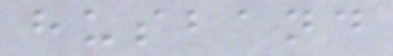husband
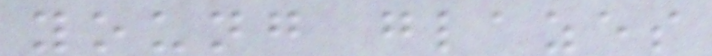young glazes
